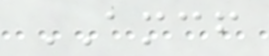AMCF
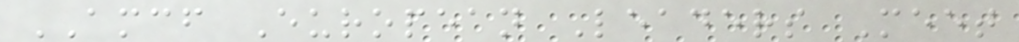AMCF European Leaders Meet
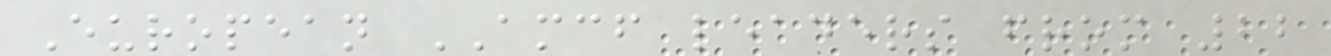European AMCF leaders from 22
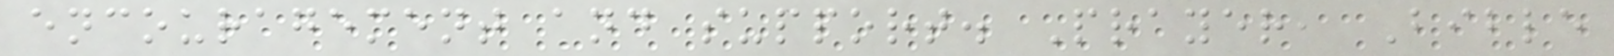encouragement and support. Prayer, Bible
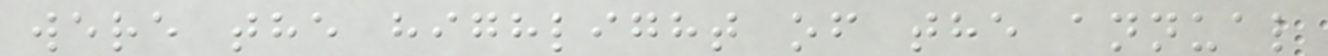were the highlight of the annual
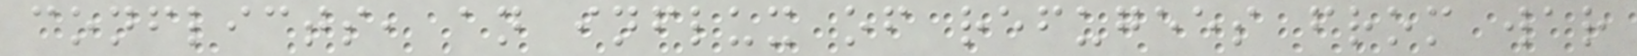conflicts, an influx of refugees from war
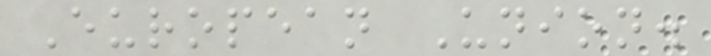European Union.
